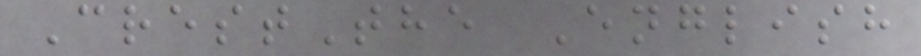CrestThe English
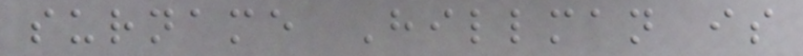surname Hillman is
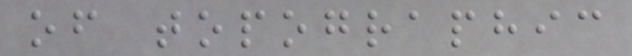of topographic
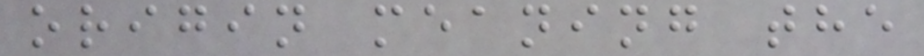origin meaning the
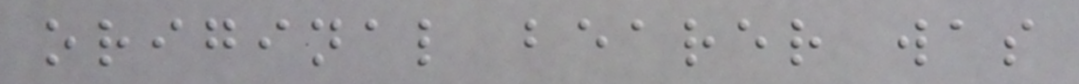original bearer was
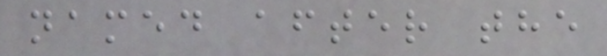named after the
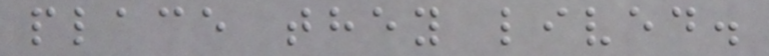place they lived.
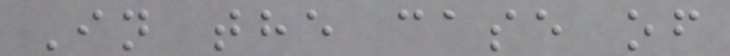In the case of
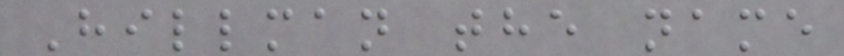Hillman the name
